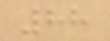88
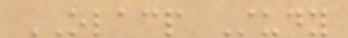OLACP Study
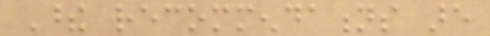These recommendations are
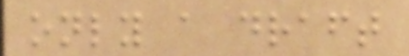only a draft
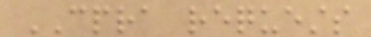CPRA requests
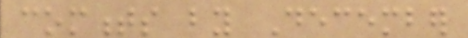comments by December
